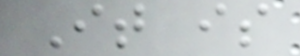It is
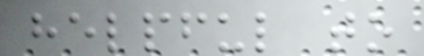helpful to
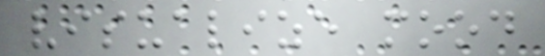visualize mood
